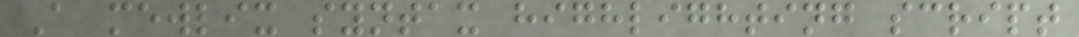A mewlix syntax highlighting script
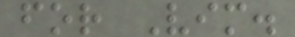for Vim.
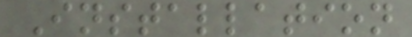Installation
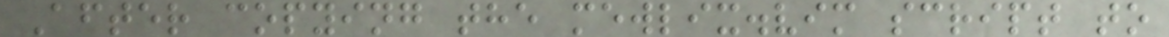After copying the mewlix.vim script to
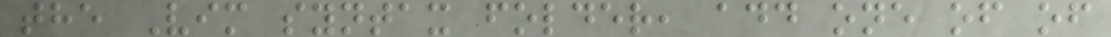the Vim syntax folder, add one of of
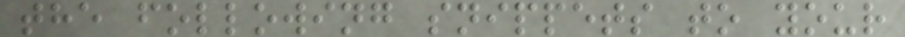the following snippets to your
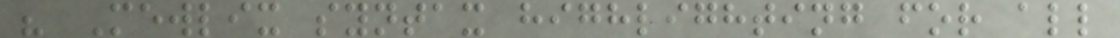" Mewlix syntax highlighting for all
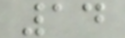14
